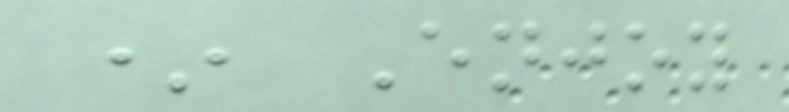* Enjoy
